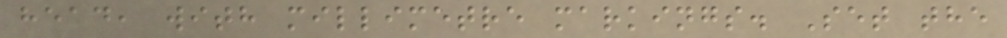head, with millimetre markings. Set the
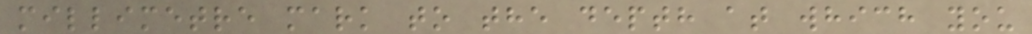millimetre mark to the depth at which you
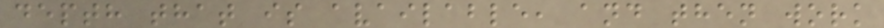depth that is available, and then work
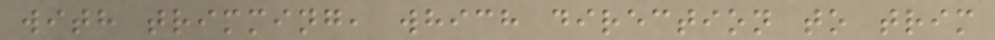with trimming, which direction to trim
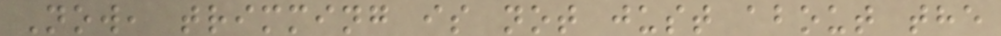Now, trimming is not just about the
